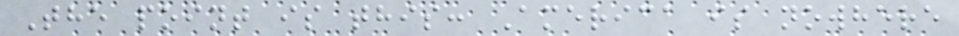The point is this: America is nowhere
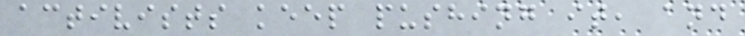activists keep pushing it, and
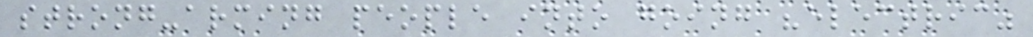strong-arming people into going "electric"
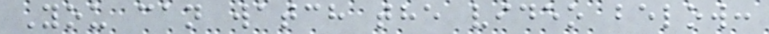You can watch the video below:
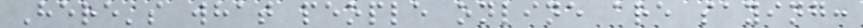Here's what people online are saying:
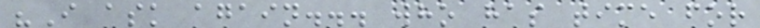"I ask again... who has time for
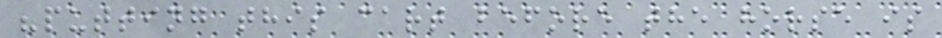"putting this cart before the horse is
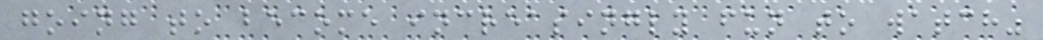going to become increasingly fun to watch"
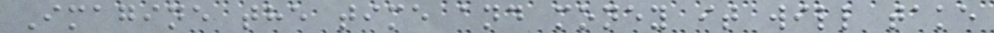Imagine the time and money it will take
